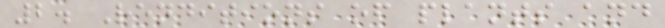2. Renditions of plants and
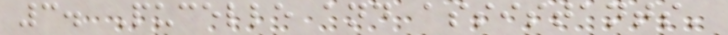3. Pucelle and assistants'
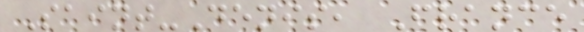Saint-Denis, France
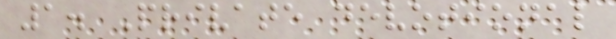1. Private devotional
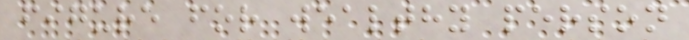figure for wealthy person
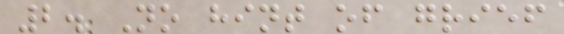2. No hint of grief
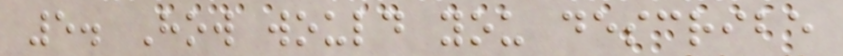5. How would you describe
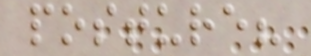posture?
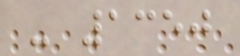- 1350
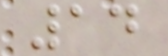14
